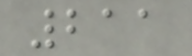211
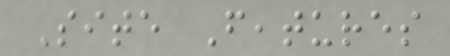Site Features
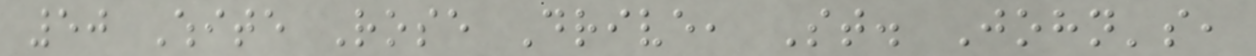50 White Rose Drive, St. John's,
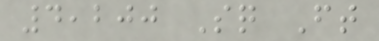4,200 Sq Ft
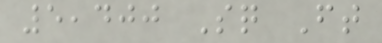5,400 Sq Ft
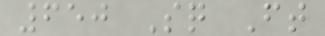650 Sq Ft
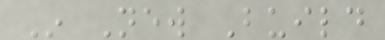In New Build
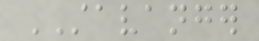STAVANGER
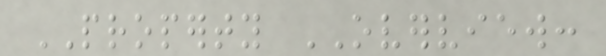PROPERTY OVERVIEW:
